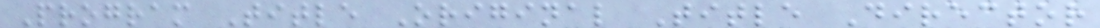Program Title Original Title Director
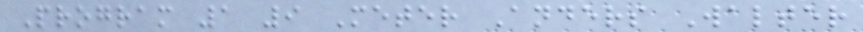Program 1 9 Meter Anders Walter
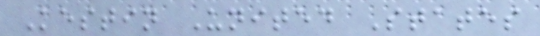Kestin United States
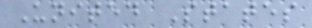United States
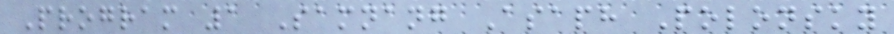Program 1 Samnang Asaph Polonsky
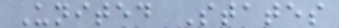United States
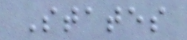States
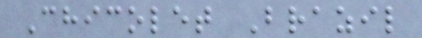Chicolet Brazil
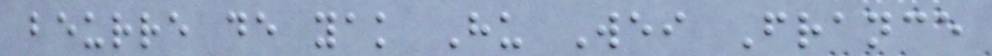beurre de yak Hu Wei France
